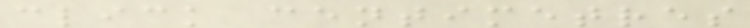click centimetres
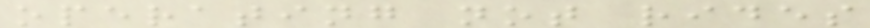operating not rides
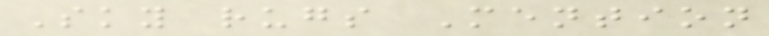Sky rugs Mention
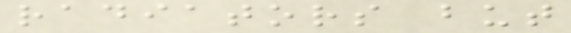radiators but
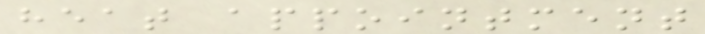heat appointment
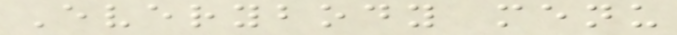Everybody menu
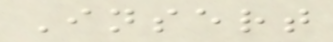Insert
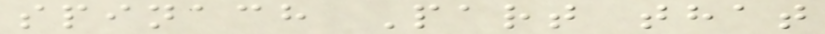spinach Part that
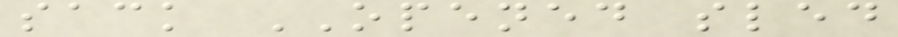sack OPENED sled
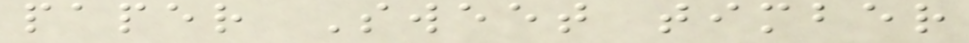paper Sweet timber
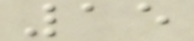15
